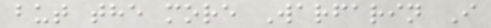but the more Warfarin I
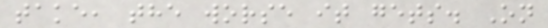take, the worse it gets. On
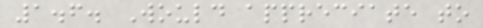1.6. Would appreciate to
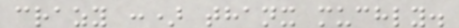crazy :) thanx muchly.
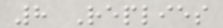8 Replies
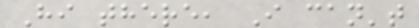Hi there, I can't
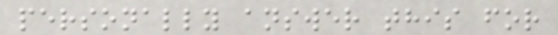personally answer this for
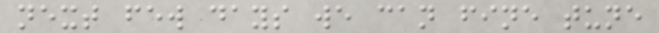next few days we can fine tune
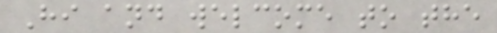Hi and welcome to the
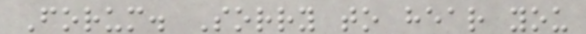Forum. Sorry to hear you
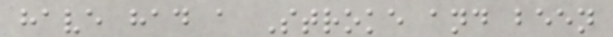have had a Stroke and been
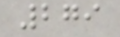279
